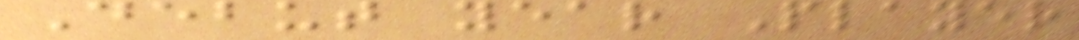Debut year Player
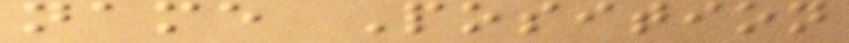name Position
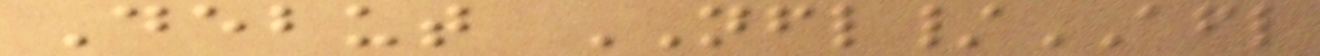Debut NFL/AFL
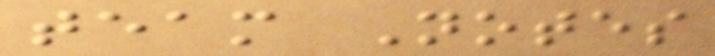team Notes
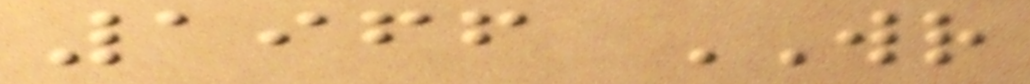1966 WR
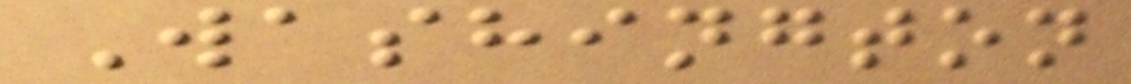Washington
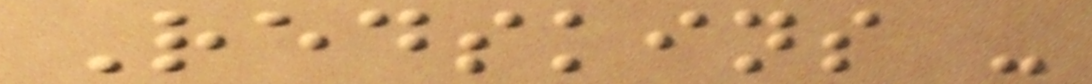Redskins -
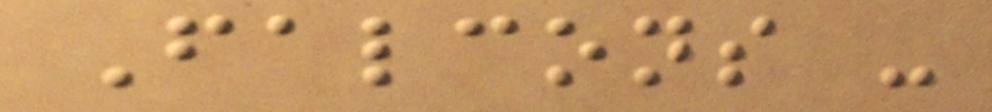Falcons -
